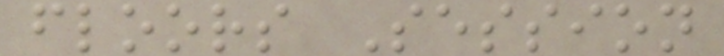floors Session
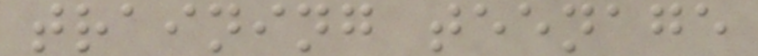training teenage
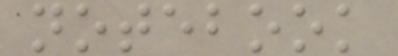notebook
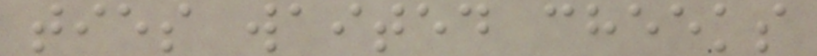ties waited cheeks
